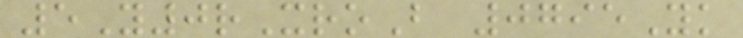5Y0rXroB 0795Yk
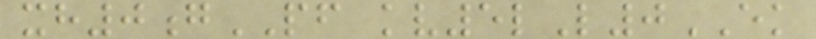xh0gPF kv5lL0EK
